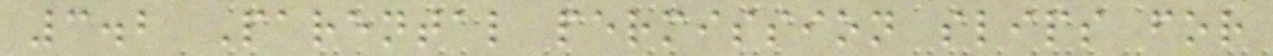3.2 Parental permission slips for
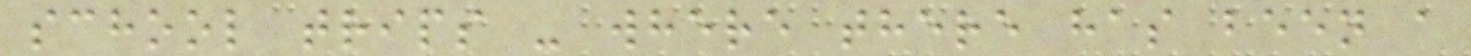school trips - where there has been a
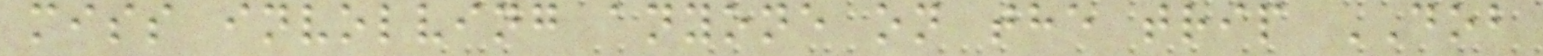miss involving anyone on the trip DOB
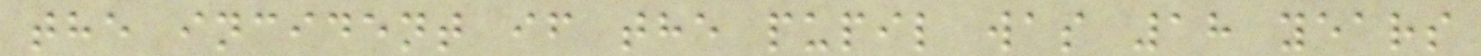the incident if the pupil was 18 years
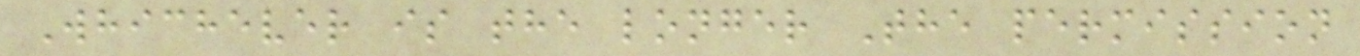Whichever is the longer The permission
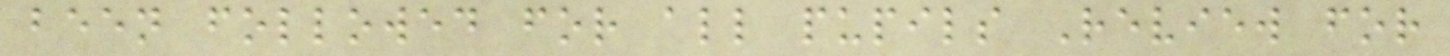been followed for all pupils Review for
